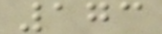173
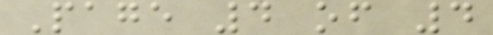Page 4 of 4
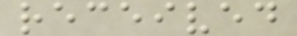received
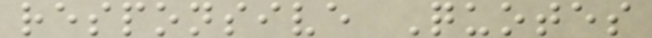responsive Quotes
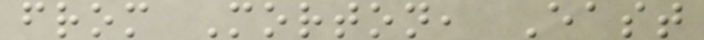from Morton, East
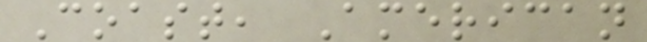Coast, American
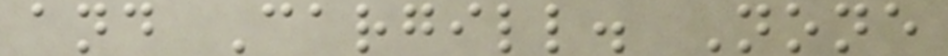and Cargill. None
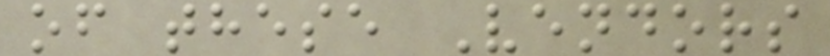of these Vendors
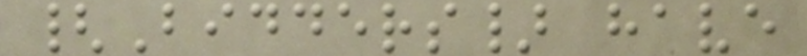{Bidders} have
